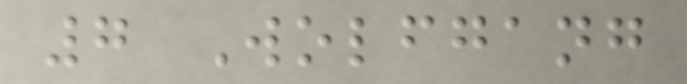7 Wolfgang
